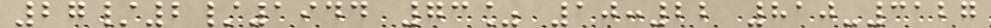27/2/1944 73% 10:22 810-3127
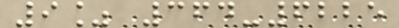9% 364-6225
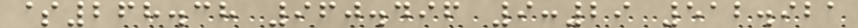$268.38 960.496 9:29 512.921
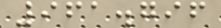961.796
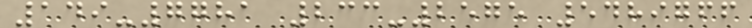149-7781 233-2575 5489766
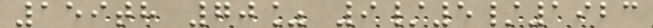159th 70% 9/5/1923
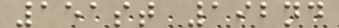151st 192nd
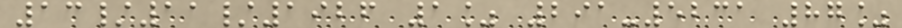13/11/1926 1% 291-5231 87%
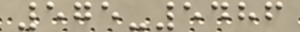575-5486
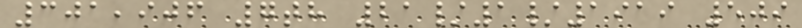301,906 7th 21/1/1919 509
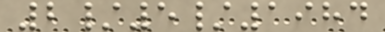2/5/1984
